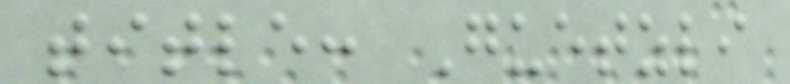title: Guetzli
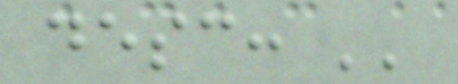desc: ''
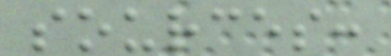sources:
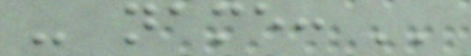- name: ''
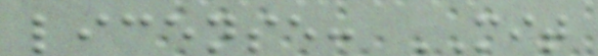license: MIT
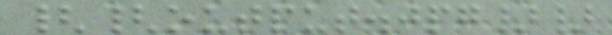{{output.jpg}}
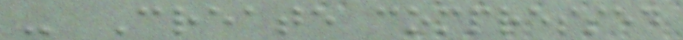- Create compressed
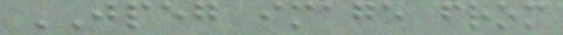JPEG image from
